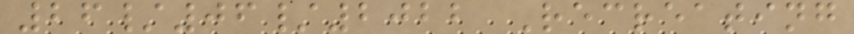26/06/2022 Recreating
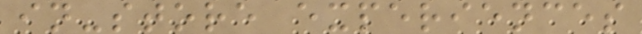in-store experiences
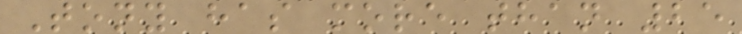Tony has more than 25
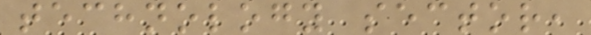technology sector,
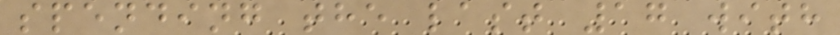spending the last 17 with
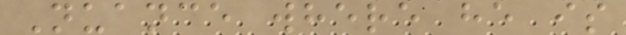Nuance where he is
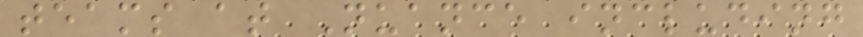teams at Nuance including
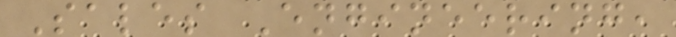Sales Engineering,
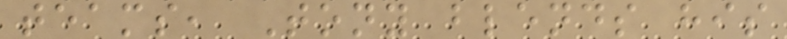teams, Tony blends his
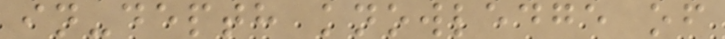in-depth knowledge of
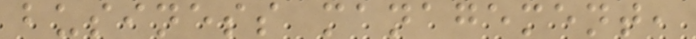business management,
